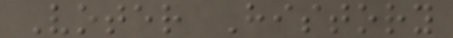Voter History
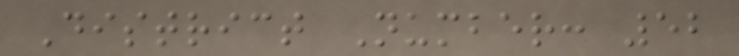District Number: 52
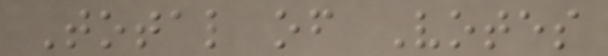Total of Votes
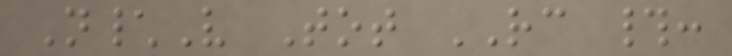N\V Tot RC #:
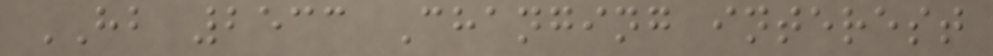HB 2533 Changing interest
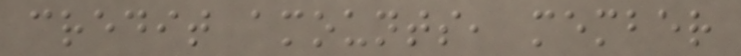credit amounts, member
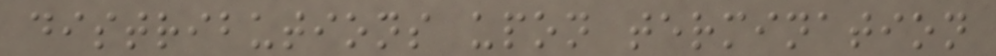distributions upon termination
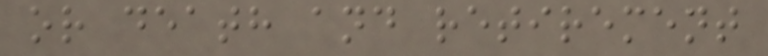or death and retirement
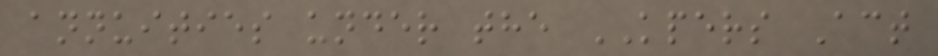annuities under the KPERS Act
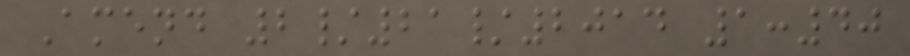Amend 2/21/2014 1:40
